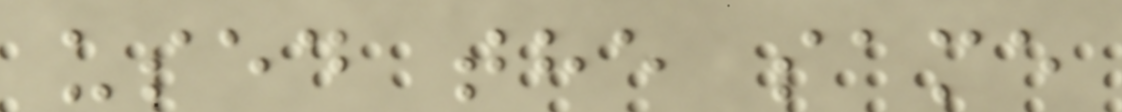used the same
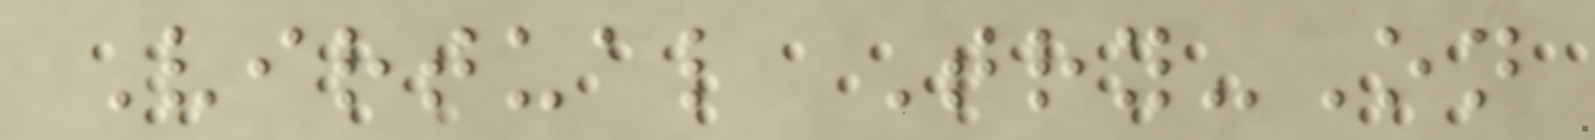Virtual Try-On
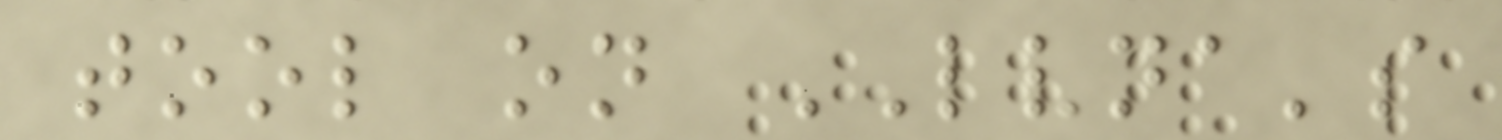tool on LVNA's
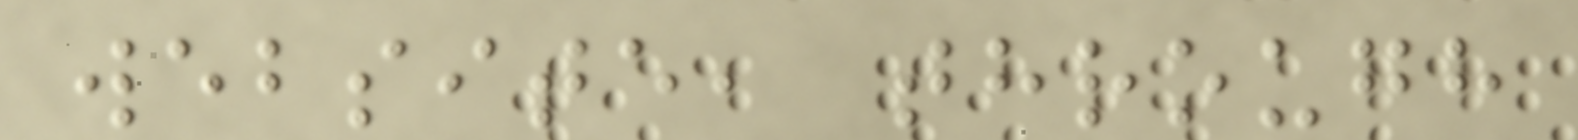website, through
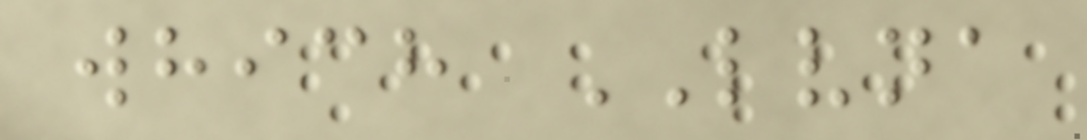which LVNA
